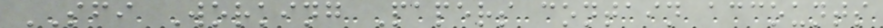SFI Working Papers contain accounts
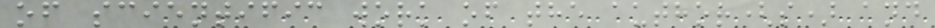of scientific work of the author(s) and
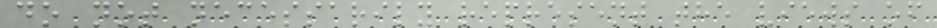do not necessarily represent the views of
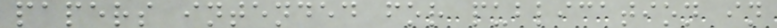papers intended for publication in
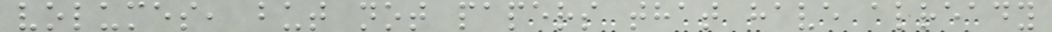volumes, but not papers that have already
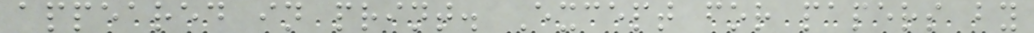appeared in print. Except for papers by
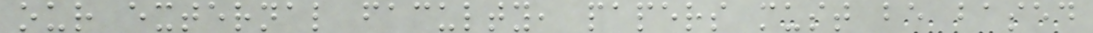our external faculty, papers must be based
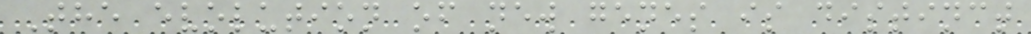The evolution of new genes is distinct
